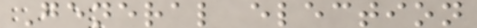General election
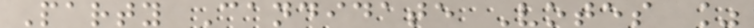Party Candidate Votes %
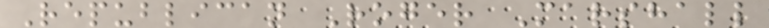Republican Roger Marshall
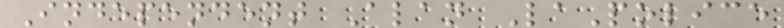Independent Alan LaPolice
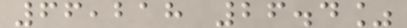66,218 26.4%
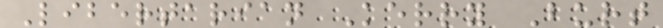Libertarian Kerry Burt
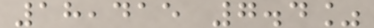18,415 7.4%
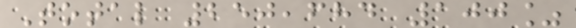Total 250,684 100%
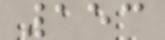153
